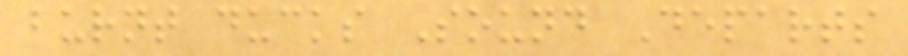burnt ducks Sound Departs
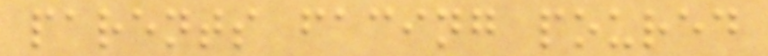parents facing poured
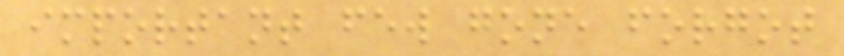important few gone forgot
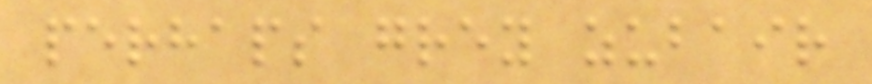perhaps grey zubair
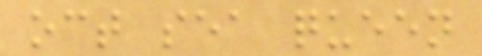oct sea queen
